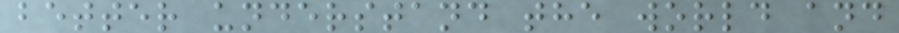better understand the world and
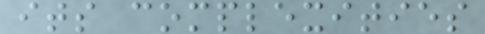its complexities
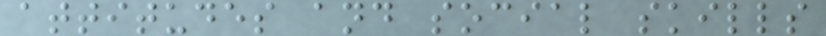attitudes and social skills
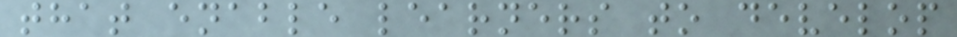that enable learners to develop
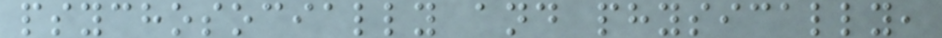psychosocially and physically,
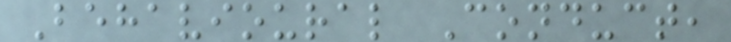Behavioural Conduct,
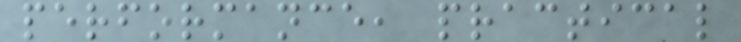performance, practical
